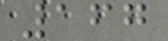167
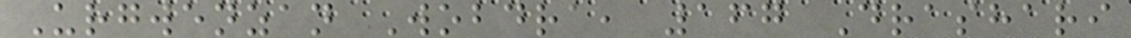Urgwenzan Wobdra, 167 Drashari
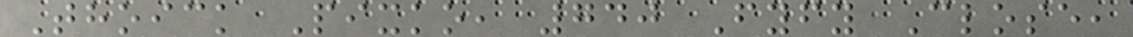Thoick Pixko, 740 Fyfy Close,
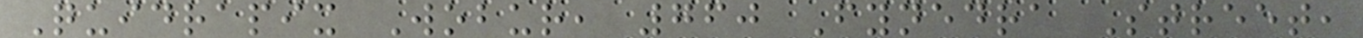Quidrapix Wobur, 760 Fynedra Street,
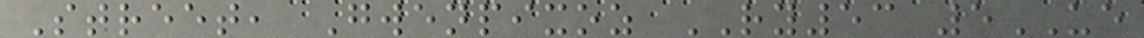Street, Gwenpixoz RY53 5UE
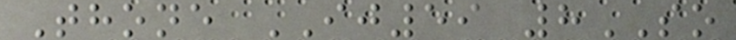Thone IJ59 8SO
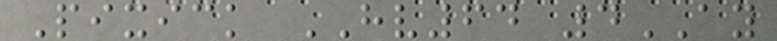Pixick HV64 4AY
